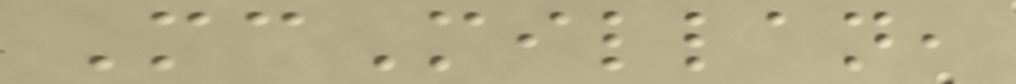McMillan,
